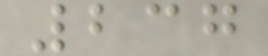237
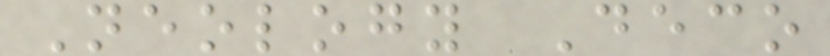Neology Deco
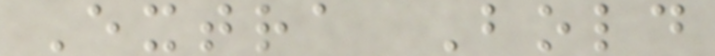Extra Bold
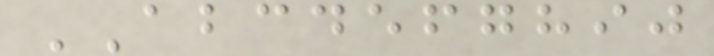ABCDEFGHIJ
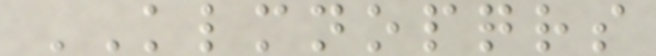KLMNOPQRS
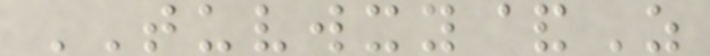TUVWXY&Z
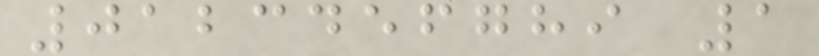0123456789 1
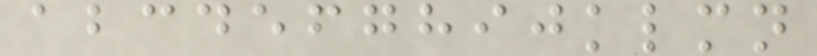abcdefghijklmn
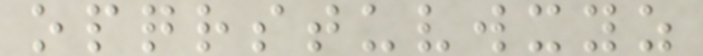opqrstuvwxyz
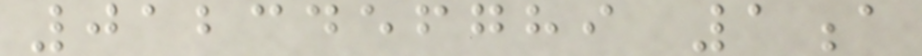0123456789 1a
